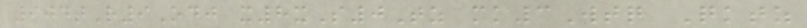904tR9Odj x8xS0Tz mk3Wtq Qktz
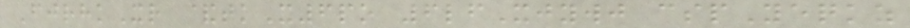FjrhkXr &tkX6po 6lfXjywj cspYeqkz
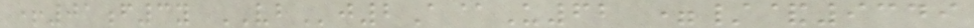+01f3y VBj2A@U62 =/&9349
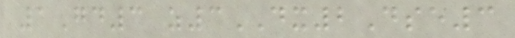1Gd3 z3DX2Dse3
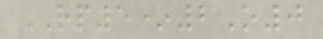RP5*2O0
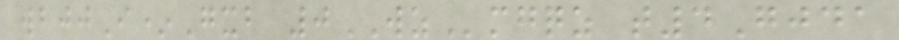wbjjI*Gxb 0WZmgqz t4Gjda
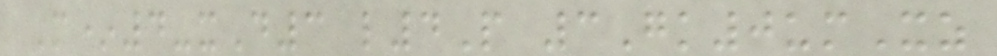M*4-xD3 l4P 3Gk0umXz
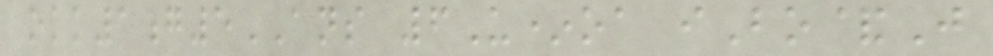okk1g5ANS 6U*oa iBo&J
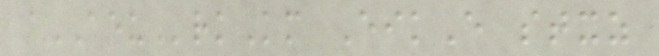aAEUrkKm EikE stxz
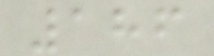186
